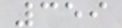359
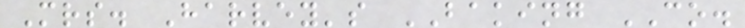Mrs. Harvey's BAKING CO.
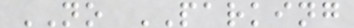NO PARKING
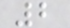2
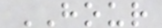HOUR
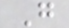G
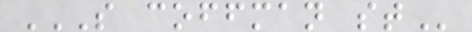S COFFMAN ST
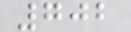702
